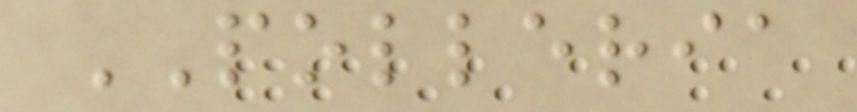POLLERIA
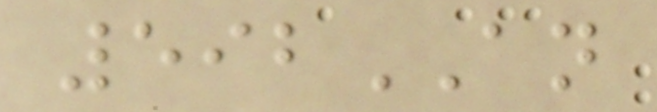592AN
